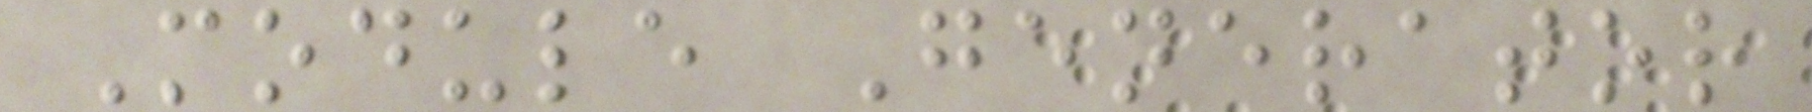Module Generator
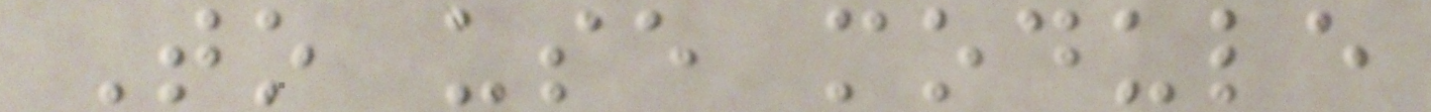To use module
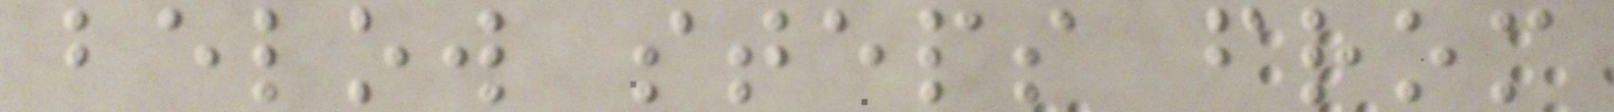below steps from
